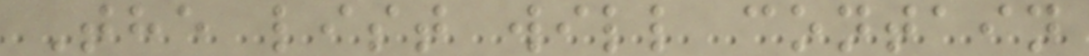The list will contain
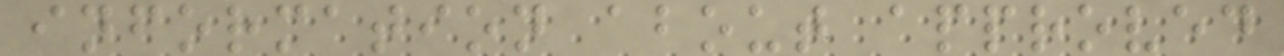information about approved
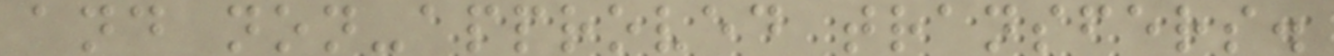and non-approved transfers.
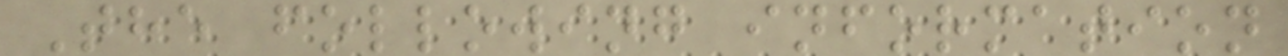The following information
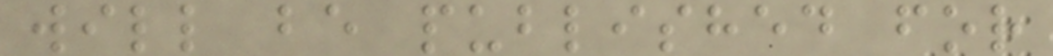will be published for
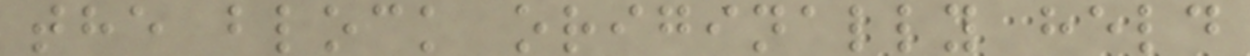the block originally held
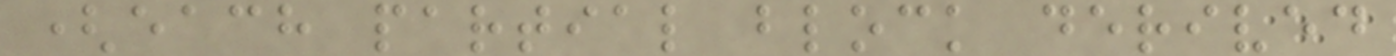(each partial block derived
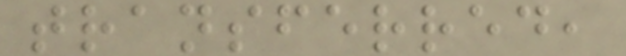transferred,
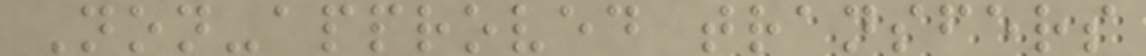Non-approved transfers
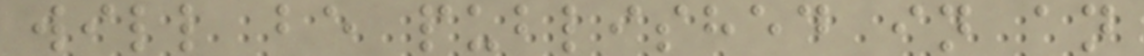will be published in an
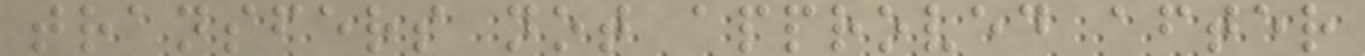transfers not approved after
